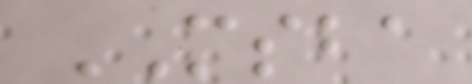MSBA
